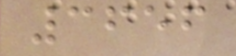3656
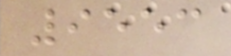9553
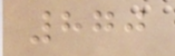870
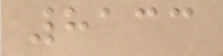8133
